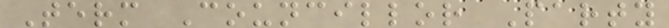Term Councillor Party
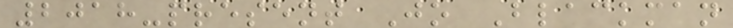2018-present Jo Blackman
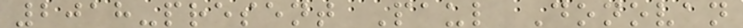2018-present Paul Donovan
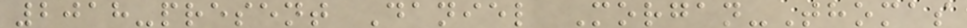2018-present Daniel Morgan-Thomas
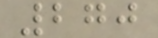270
